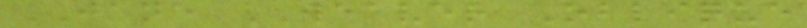JANE WEAVER Oblique
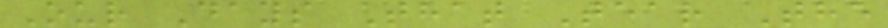Our Days That Tear The
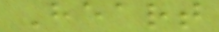Heart
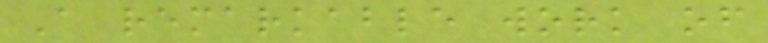A remarkable work of
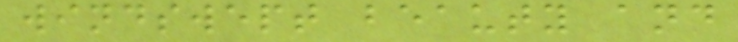windswept beauty and
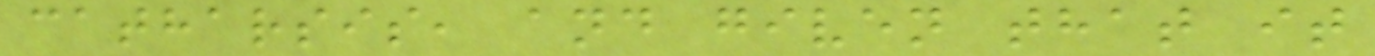catharsis, and given that it
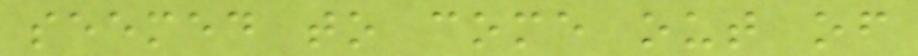seemed to come out of
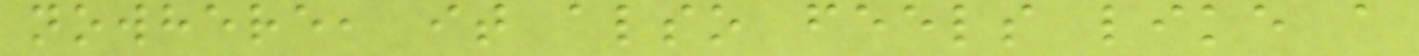nowhere, it also feels like a
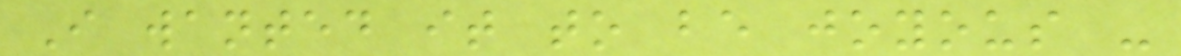I wanted it to be joyous -
